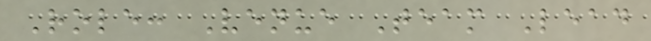Role: Venue Team Lead
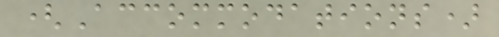(Accommodations)
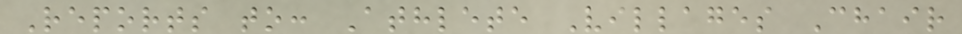Reports to: Athlete Villages Chair
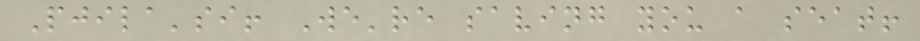Pjila'si! We're saving you a seat!
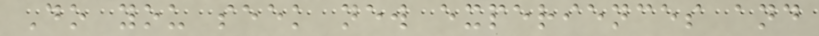Do you seek new experiences and
